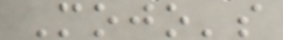Mojo's
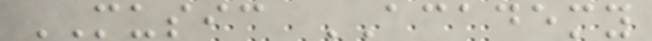MUSIC ACADEMY
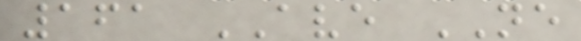161 AVE NE
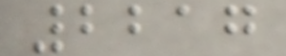2217
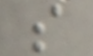s
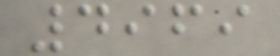4969
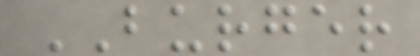BURGER
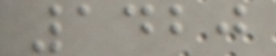1420
